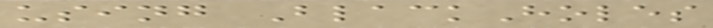using BlackHoles
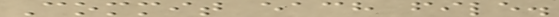Commit each file.
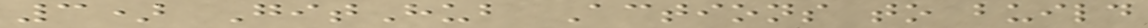3) GitHub Actions to build
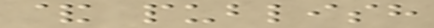& publish
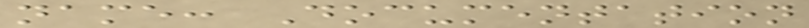name: Documentation
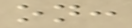on:
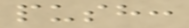push:
